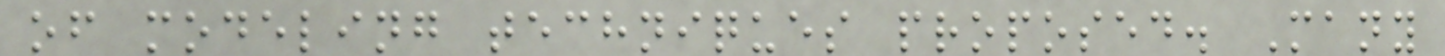of modeling techniques proposed. Many
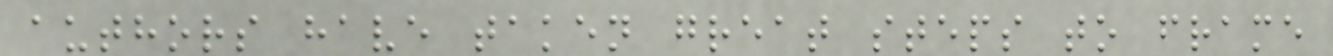authors have taken great steps to frame
